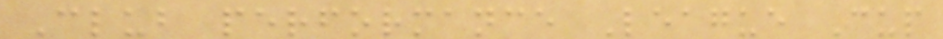Club performance League Cup
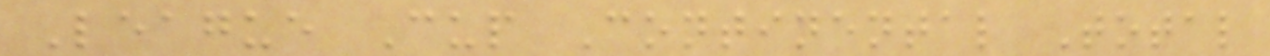League Cup Continental Total
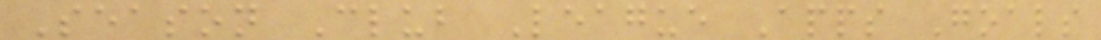Season Club League Apps Goals
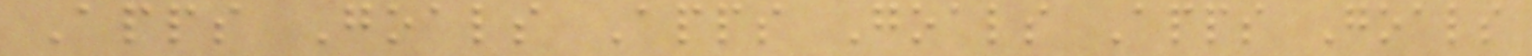Apps Goals Apps Goals Apps Goals
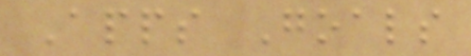Apps Goals
